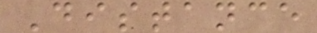Distance
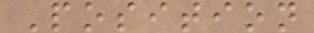Position
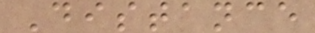Distance
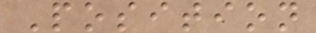Position
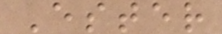Ester
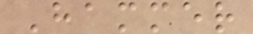Hammer
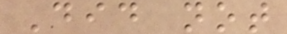Did not
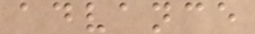advance
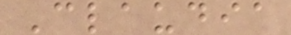Claudia
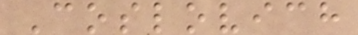Coslovich
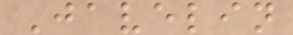Javelin
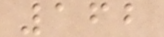162
